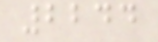2244
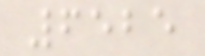6525
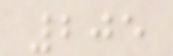205
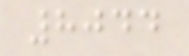8044
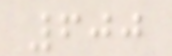600
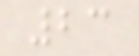23
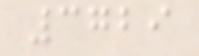3729
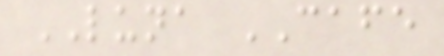LUNA CAFE
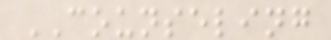COUNSELING
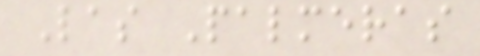Las Palmeras
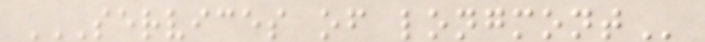SERVICES OF LONGMONT
